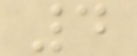4
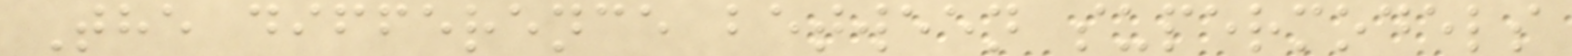The difference between supermodels
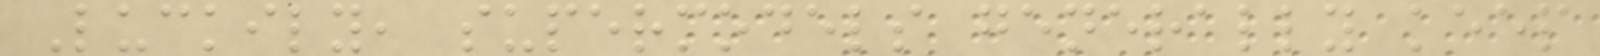Luckily, supermodels generally keep
